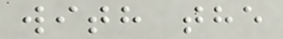with the
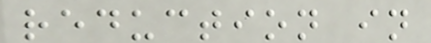reduction in
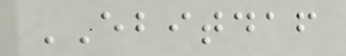EBITDAF
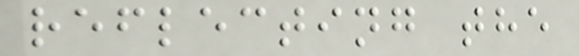reflecting the
